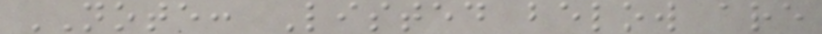NOTE: Listed below are
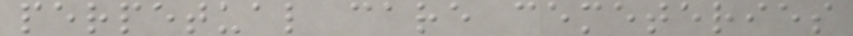perpetual care cemeteries
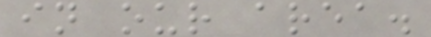in our area.
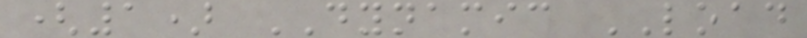(1) DYNAMIC LOAD
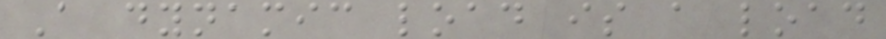A dynamic load is a load
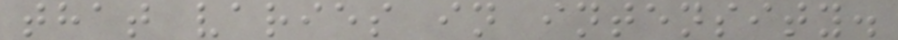that varies in intensity.
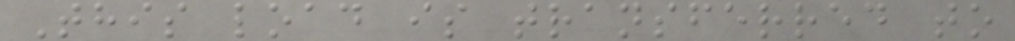This load is transferred to
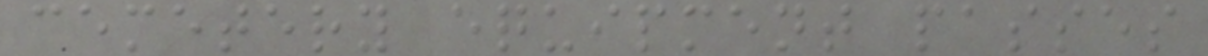cemetery equipment passes
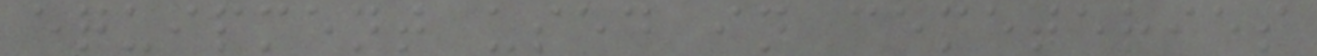equipment used in cemeteries
